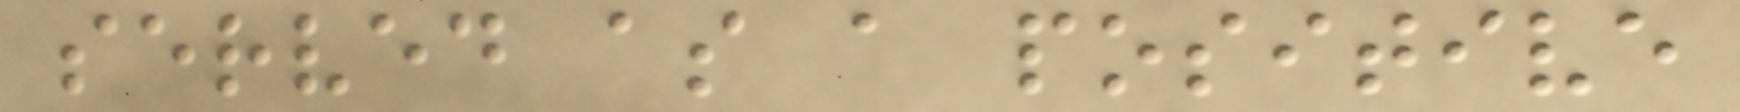served as a positive
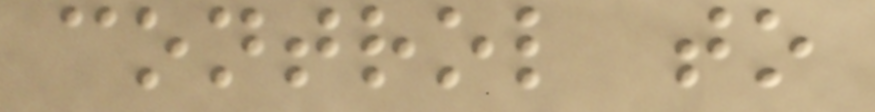control to
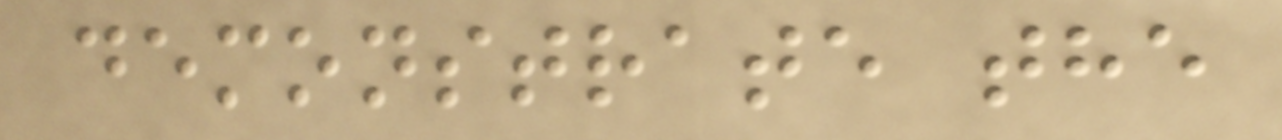demonstrate the
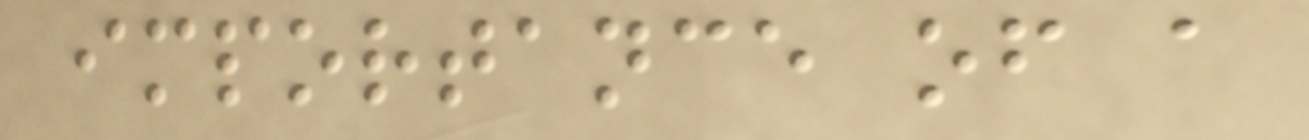importance of a
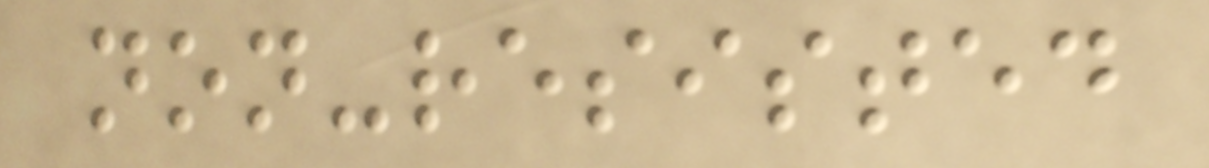non-resisted
